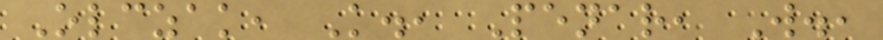Olczak, K., Penar, W.,
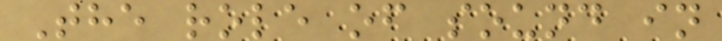The role of sound in
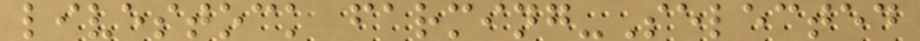livestock farming-Selected
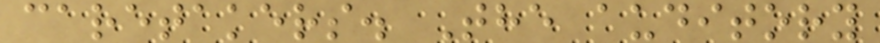caretakers. The auditory
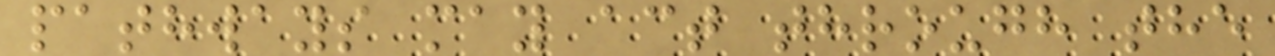pathways may act through the
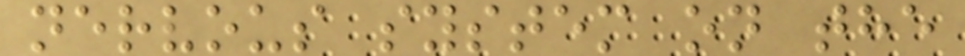nervous system on the
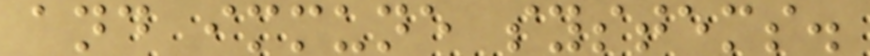and immune systems.
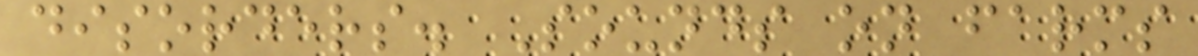disorders. Sounds on farms
